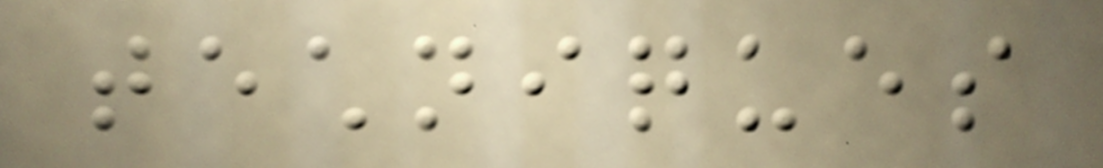techniques
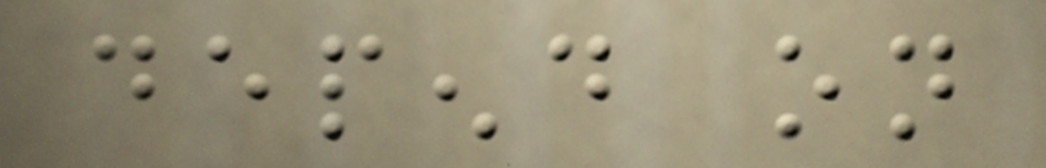depend on
